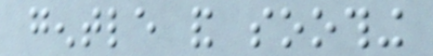gentle and soothing
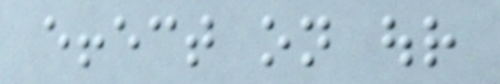effect on our
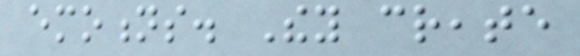emotions. They create
